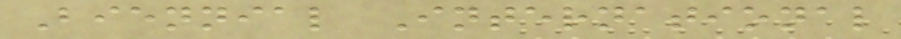Biennial International
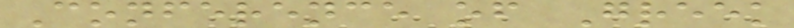Conference of Greek
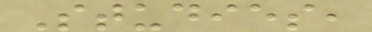Studies,
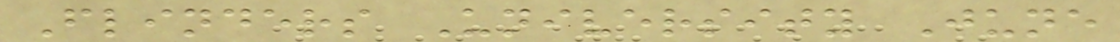Flinders University June
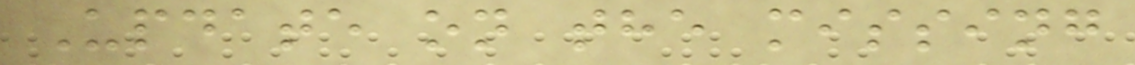Update on the missing
